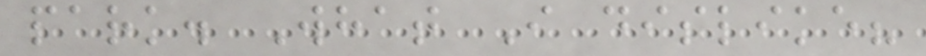park. What I dislike?
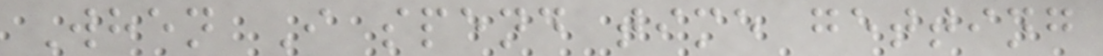When I spend time getting
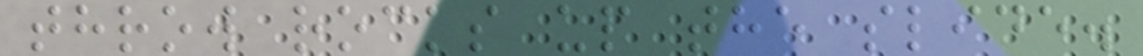throw rocks up the slide.
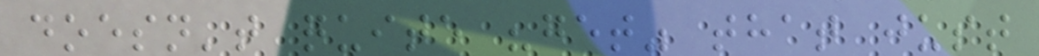doesn't quite "get" that just
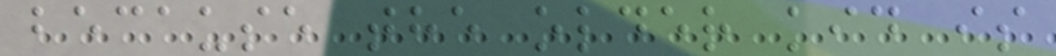because the older kid is
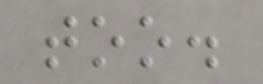too.
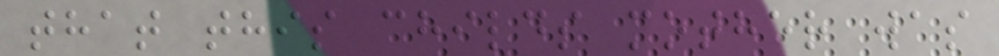that this childs mother was
